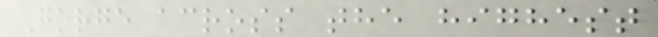Gorge across the highest
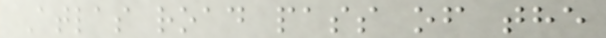Atlas road pass of the
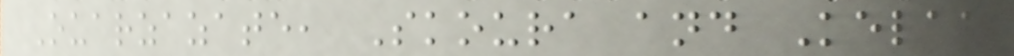Ouarzazate, Skoura and Kelaa
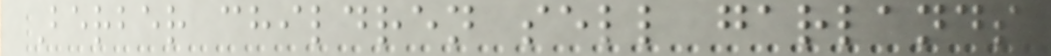Berber children sell garlands
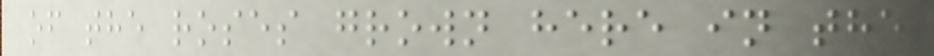of the roses grown here in the
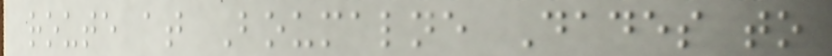route at Boumalne Dades to
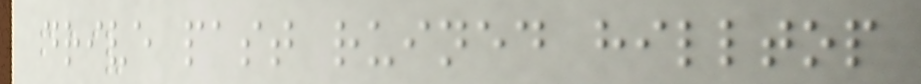drive past ruined hilltop
